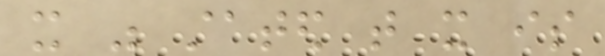it was stated that it is
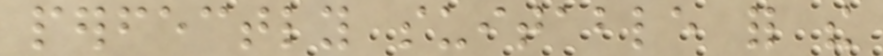perfectly suitable for the
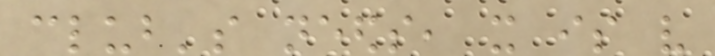club's needs, it is very
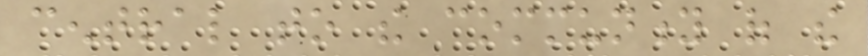central to the community of the
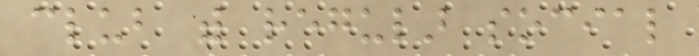club with regular social
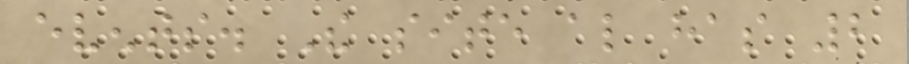events. The site also has 2
